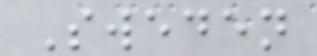Sweden
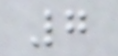7
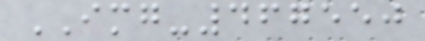IMG-467550
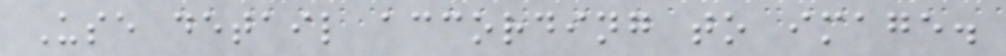Use detail according to image.
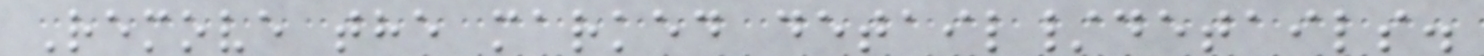Remove the marked detail/details.
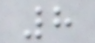8
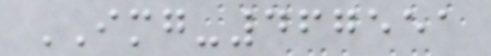IMG-467551
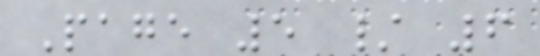Page 5 / 6
